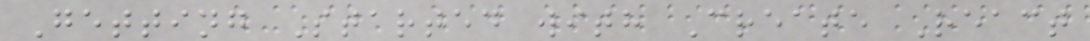Getting Started with Create React
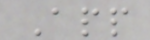App
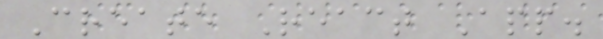Create React App.
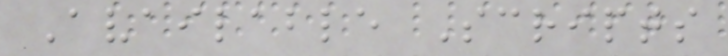Available Scripts
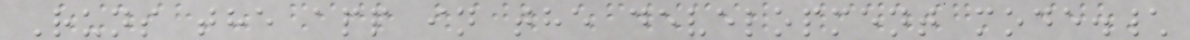Runs the app in the development mode.\
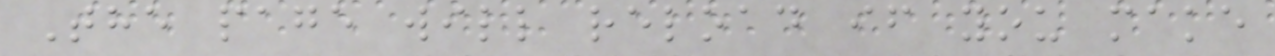The page will reload if you make
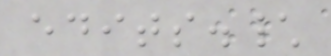edits.\
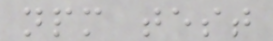npm test
